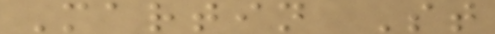Martin St
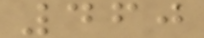460
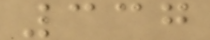337
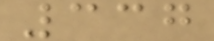337
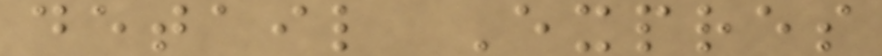detail Expres
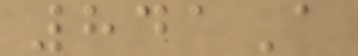841A
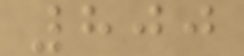800
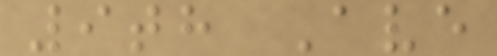9th Ave
